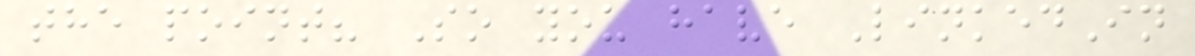the point? So you have LinkedIn
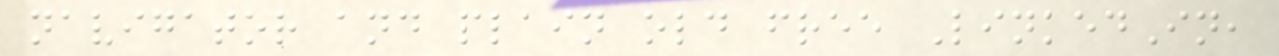navigator and plain old free LinkedIn,
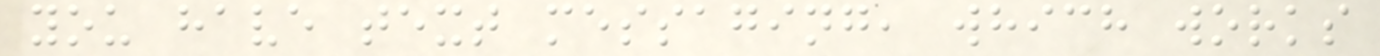you have text messaging, which works
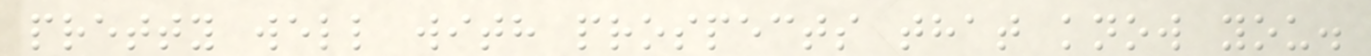pretty well with prospects that know you.
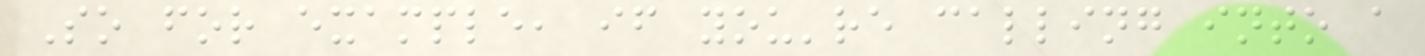So for example, if you're calling into a
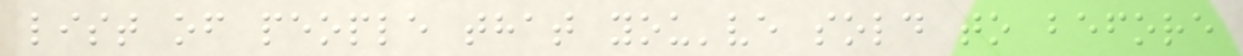list of people that you've sold to before
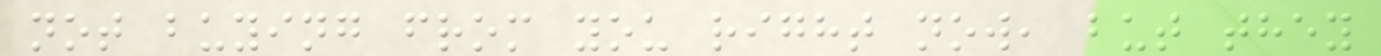not buying from you right now, but they
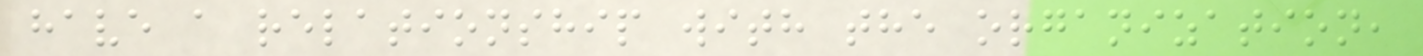have a relationship with the organization,
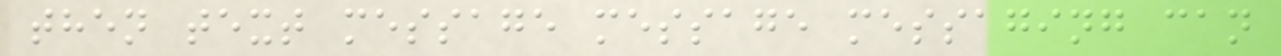then text message message messaging can
